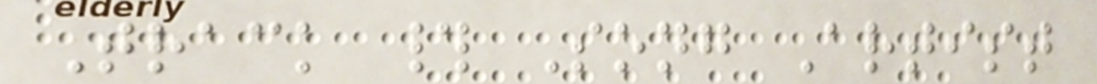Track # Song Artist
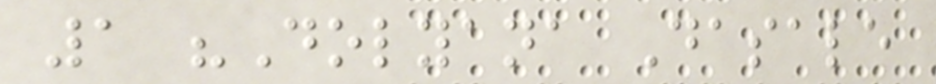1 "Dolyana Dasale
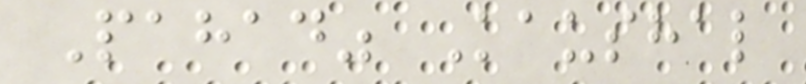Pahad" Kaushal
